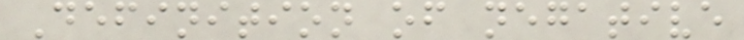Definition of negative
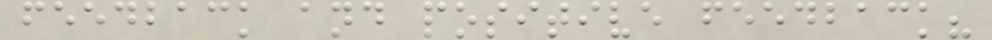feedback and positive feedback?
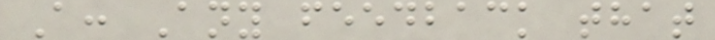A: Any feedback that
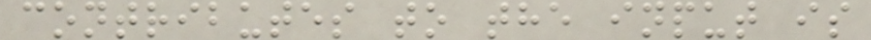contributes to the input is
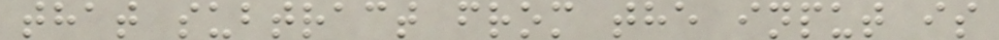that subtract from the input is
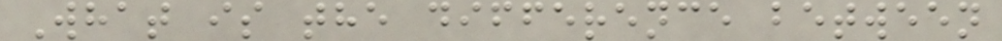What is the difference between
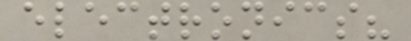electronics?
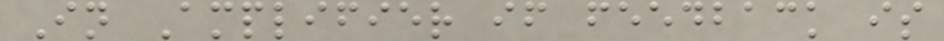In Amplifier if feedback is
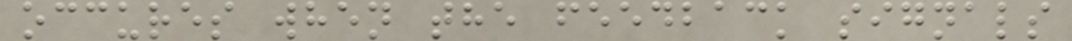occures when the feedback signals
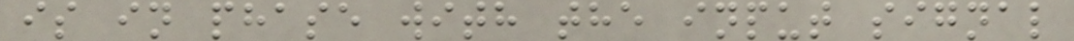is in phase with the input signal
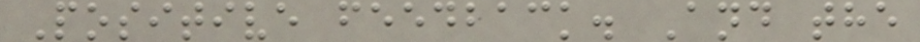Positive feedback. And the
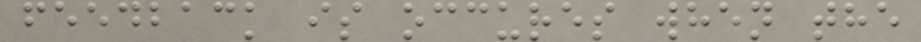feedback is occures when the
